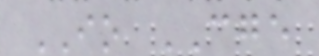IO CGE
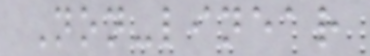Non-linear
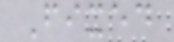Fixed
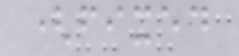(fixed
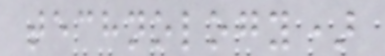technology)
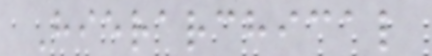Hierarchical
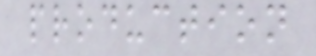production
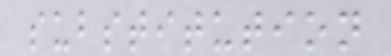substitution
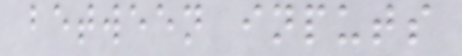between inputs
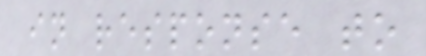in response to
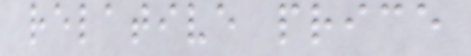relative price
